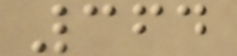364
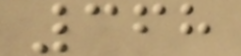368
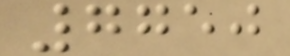7750
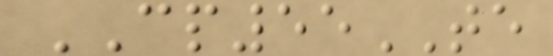CP55TE
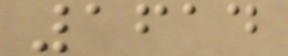1614
